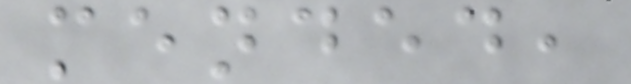mended,
